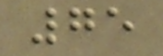75
